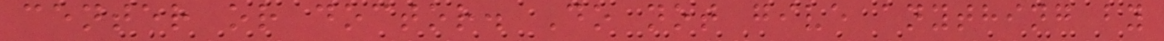center or doctor. Do not give anything by
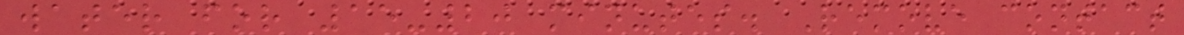water for 15-20 minutes. Remove contact
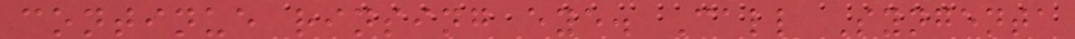continue rinsing eye. Call Syngenta
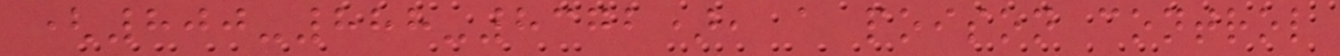(800-888-8372), a poison control
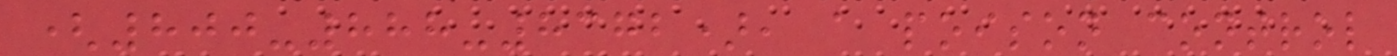(800-888-8372), a poison control
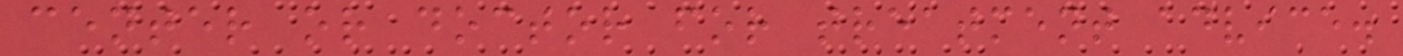center or doctor for treatment advice.
